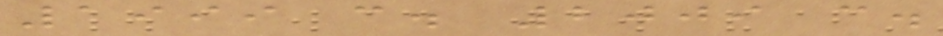1999 c. 2009 c.
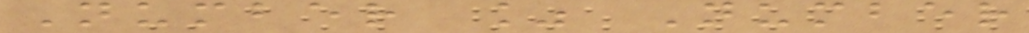Number % Number
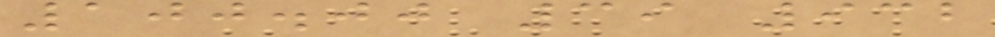100.00 39 932
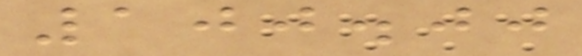100.00
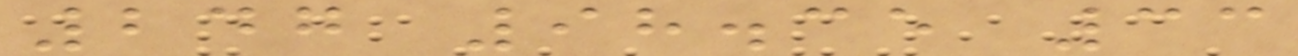247 98.35 33
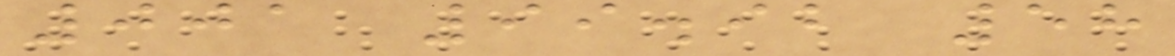001 99.92 58
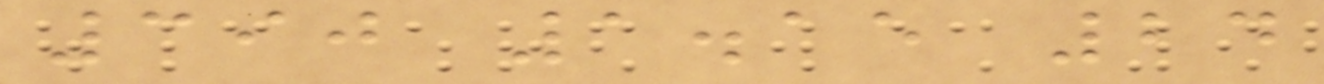390 1.15 24
